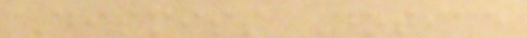Dismiss Notice
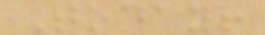Today!
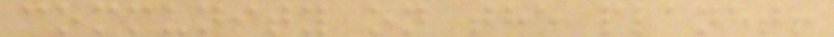community on the planet!
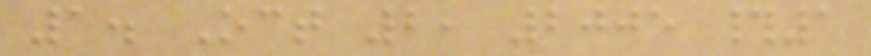1. Oct 2, 2005 #1
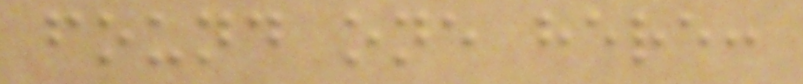found one here:
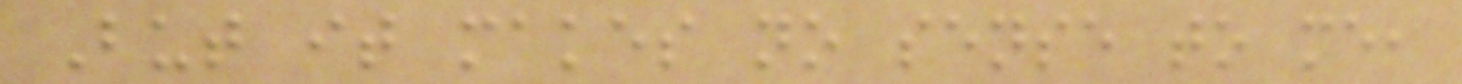But it makes no sense to me,
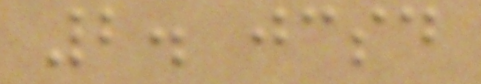2. jcsd
